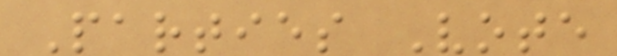Parties Vote
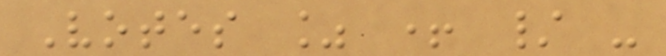Votes % + / -
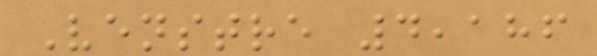Venstre 4,186
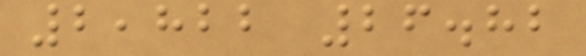2,822 26.82
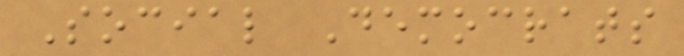Social Democrats
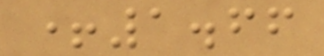+1.66
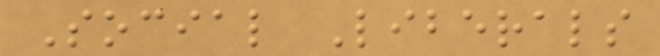Social Liberals
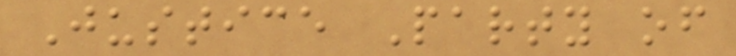Justice Party of
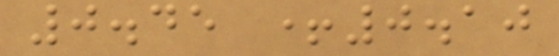0.45 +0.10
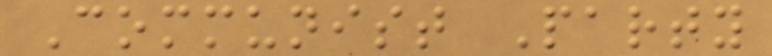Communist Party
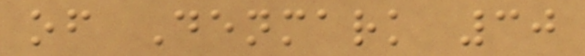of Denmark 30
